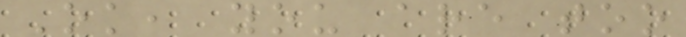Ok, you are too
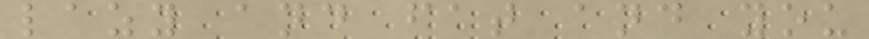lazy and fat and you
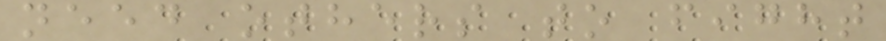need others to fight
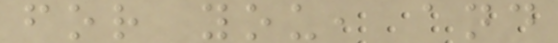for you, and
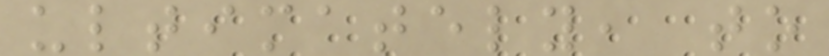ultimately, to
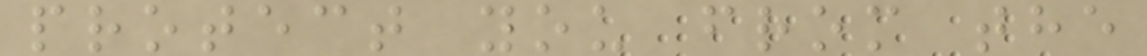protect you from the
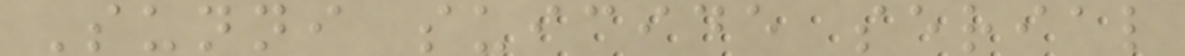Sunni suicide serial
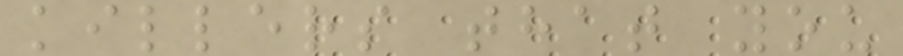killers that you
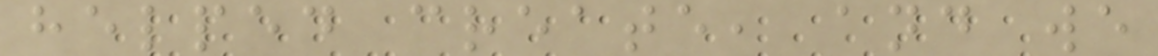helped create, and we
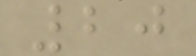20
